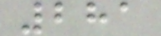281
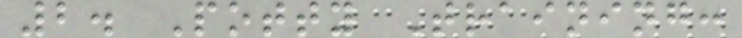2. Potty Training:
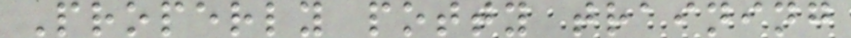Properly potty training
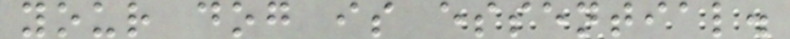your dog is essential.
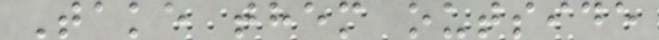Take them outside
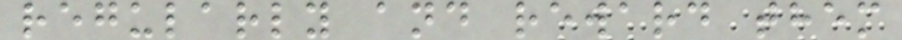regularly and reward them
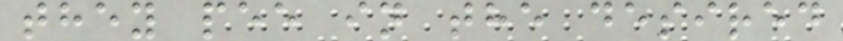they pee in the desired
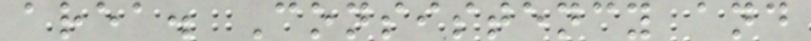area. Consistency and
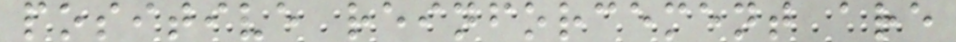positive reinforcement are
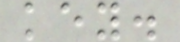key.
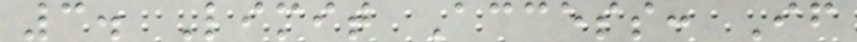3. Limit Access: If
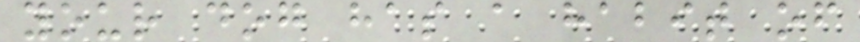your dog has a habit of
